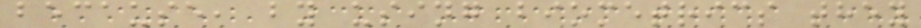because, by using biometrics they
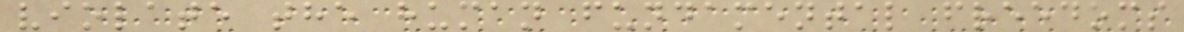violate the human fundamental freedoms
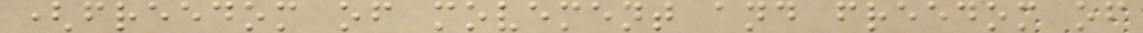(freedom of movement and freedom of
